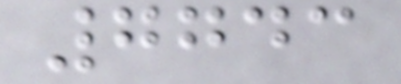7743
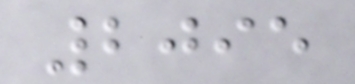2095
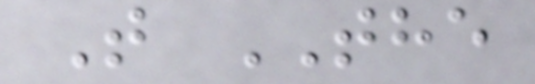T THE
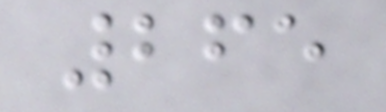265
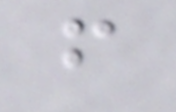f
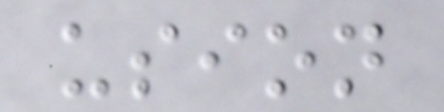usion
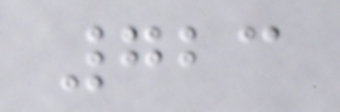723
